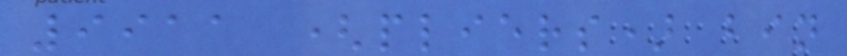9911 (pliers) bin
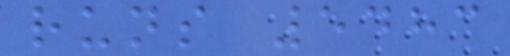runs 5483
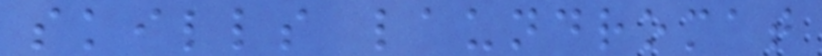skills laundromat
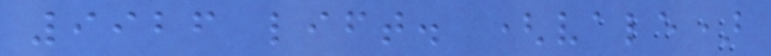9926 lift. (vale)
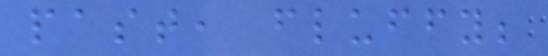past, fluffy;
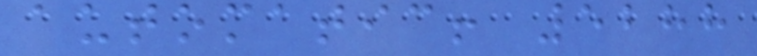automatic! 5288
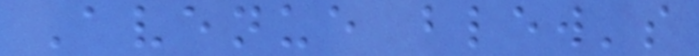Avenue blew's
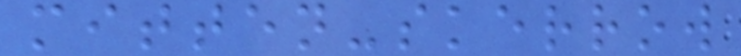mitten-skerrow
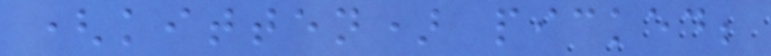(kitten) picked;
